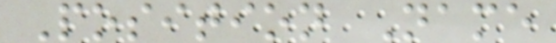Position Name
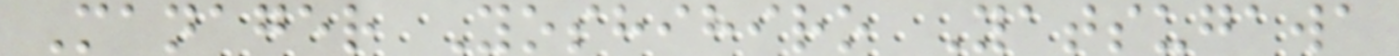Manager Yoshihiro Yatsugawa
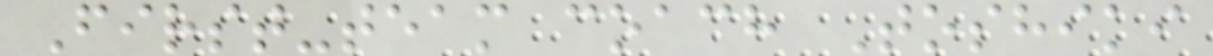First-team coach Toshiki
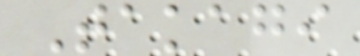Takagi
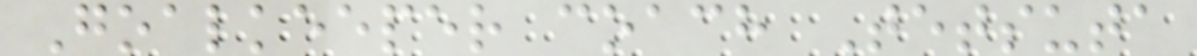Goalkeeper coach Tetsuta
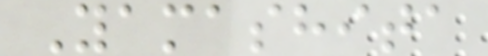Yamashita
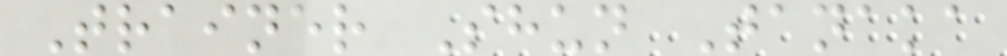Trainer Shun Tanaka
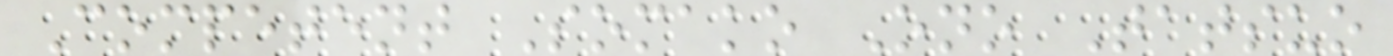Competent Somako Ono Tatsuo
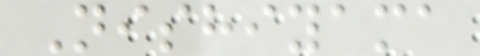Nishiyama
